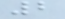2
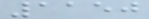1150
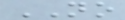NO
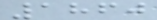1860
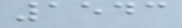1543
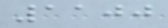1100
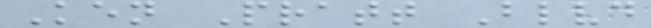Ken Pratt Blvd
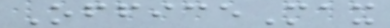OfficeMax
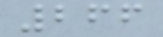266
